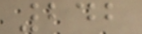242
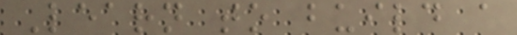Learn to build a
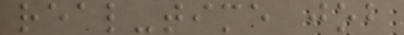real-time job
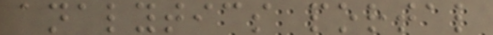analytics portal
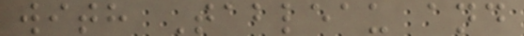with Tableau and
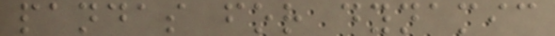pandas for dynamic
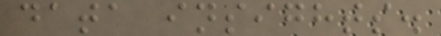data insights.
